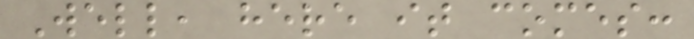Well, here it comes:
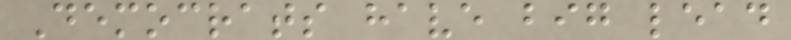Democrats have big lead
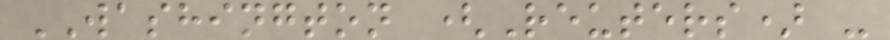WASHINGTON (Reuters) -
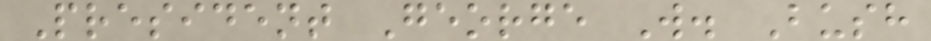President George W. Bush
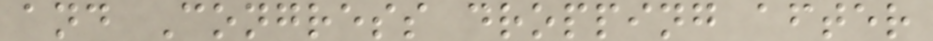and Congress dropping after
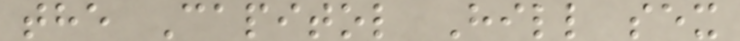the Capitol Hill sex
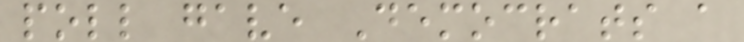poll gave Democrats a
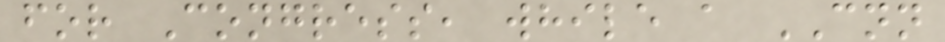for Congress, while a CNN
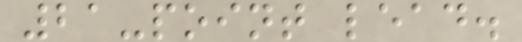21-point lead.
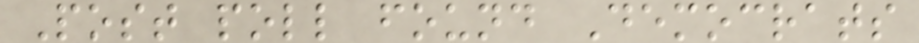Post poll found Democrats
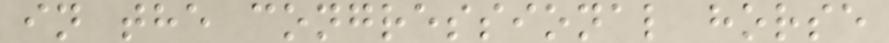in the congressional horse
